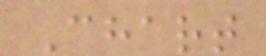Chart
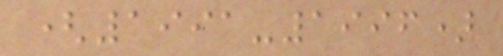(1991-1996)
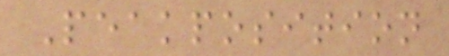Peakposition
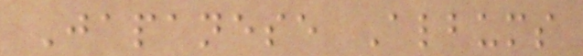Japanese Albums
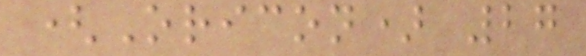(Oricon) 27
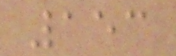153
